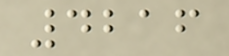4216
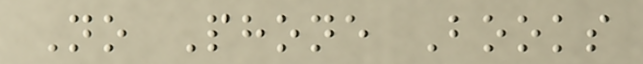No Phone Books
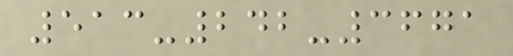513-242-3671
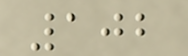102
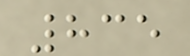835
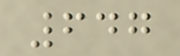647
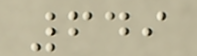649
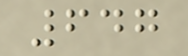647
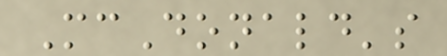McDonald's
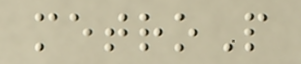metroP
